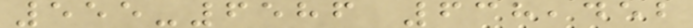555-6586 638,452
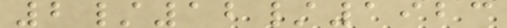2/12/1923
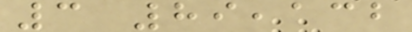3 89,132
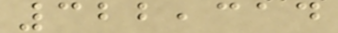322,314
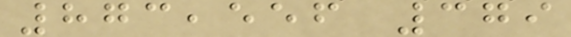873,556 379
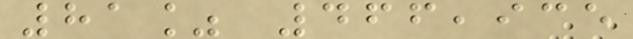81% 466,935
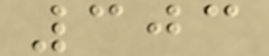303
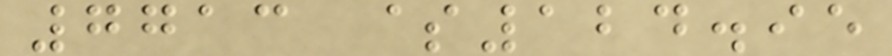7713 $124.95
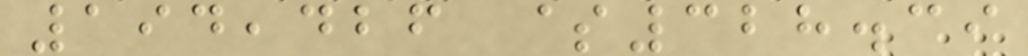194,426 $328.39
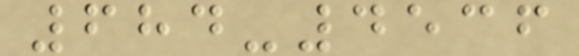684-4536
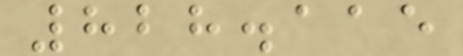828.115
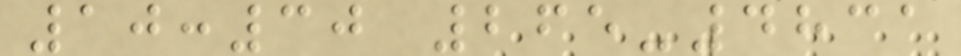10:30 265-4831
